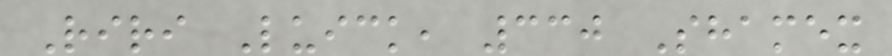Riri Luick, 330 Shamex
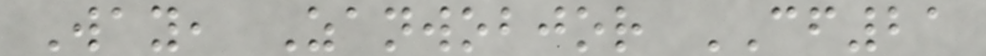Way, Zanwobjor CF21
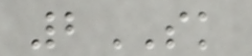2SK
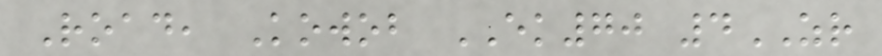Road, Kowob EK70 4ZR
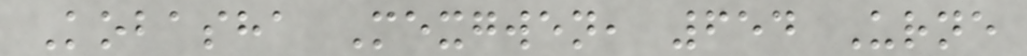Kobasha Mexgwen, 654 Urne
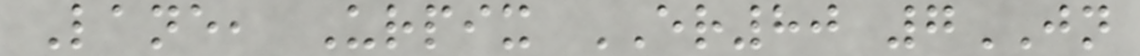Lane, Urpix ER80 7JN
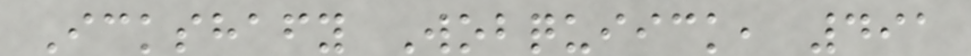Ickshafy Wobquiick, 491
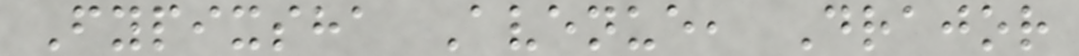Fypixsha Avenue, Drajor
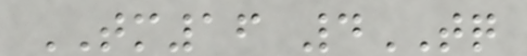TM16 4TQ
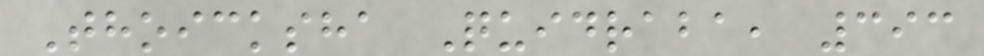Thoicksha Quidraba, 393
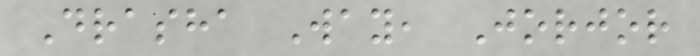Drasha Way, Jorjor
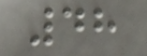48
